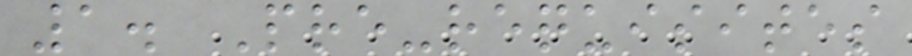1. Pre-requisites
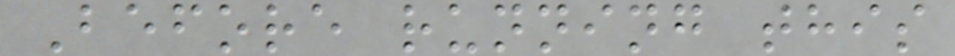Before running this
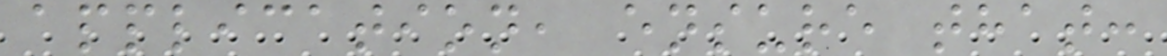application, ensure that:
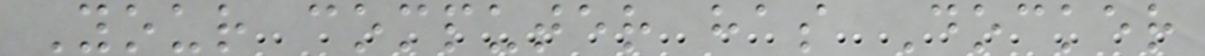Your computer has Docker
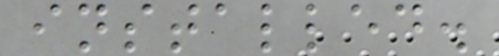installed.
